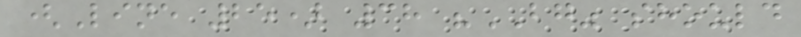(Line 25) 38 "BG" should
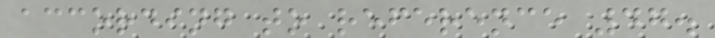according to reference 47.
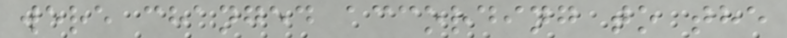were changed according to the
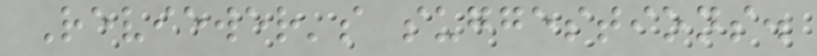Reviewer's suggestions.
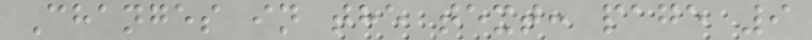Changes in the text: page 9
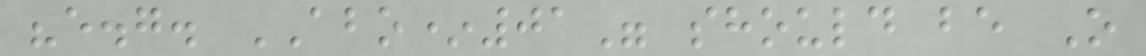"e.g. ABO*01" should be O
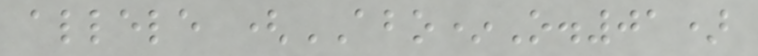allele (ABO*O.01)
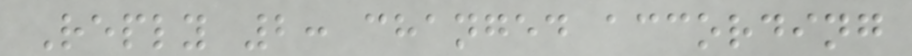Reply 2: changed according
